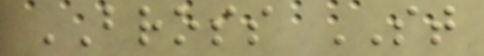BROSS ST
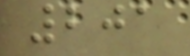201
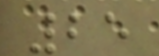25
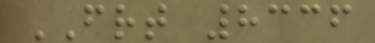FRT 8336
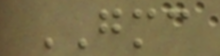GMC
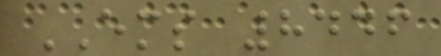EMS 8446
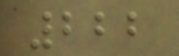222
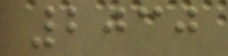2030
